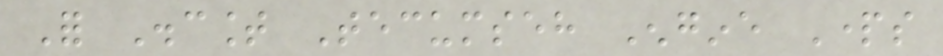For Discount Tecumseh Engine Parts
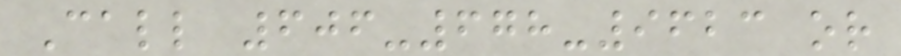Call 606-678-9623 or
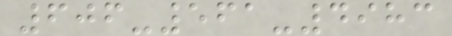606-561-4983
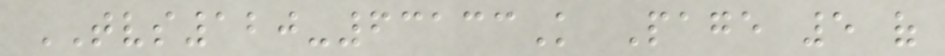TVS120-63133K Page 5 of
